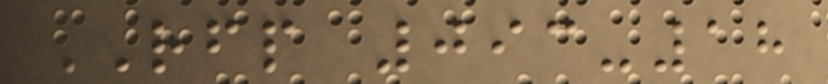RFP 093-18
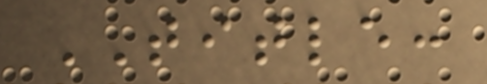TITLE:
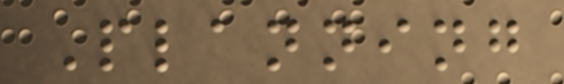Planning
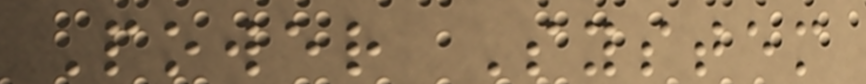Power System
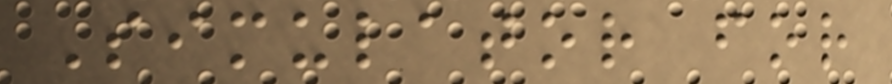Simulator for
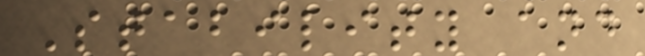Stability and
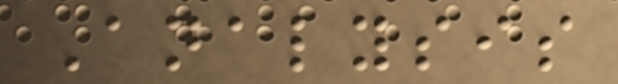Analysis
